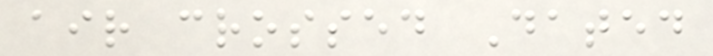air crossed Dated
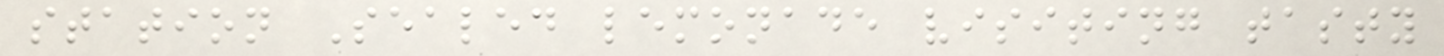station Sealed lemonade visiting tasty
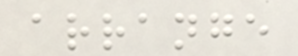arrange
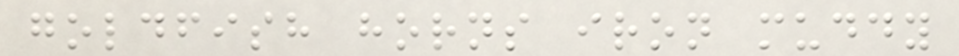goldfish horns iron muddy
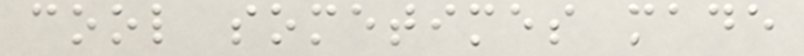cool sometimes made
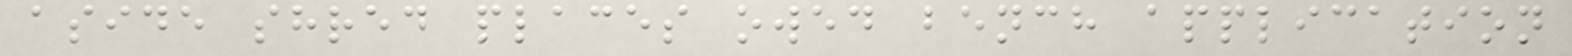aside shred places owed bench application
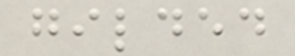gilded
